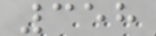358
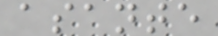asante
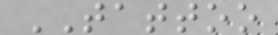TATTOO
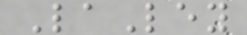LaLey
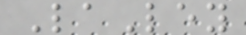LaLey
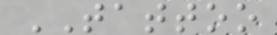TATTOO
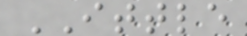ITTLE
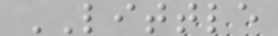LITTLE
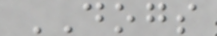DOGS
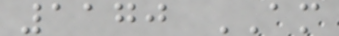1170 AM
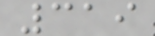319
